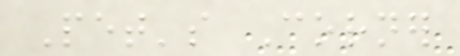Pet's Corner
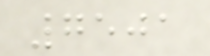7501
